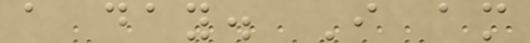a day. I am
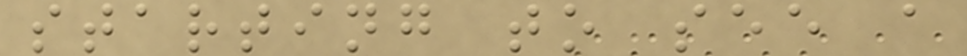starting to see a
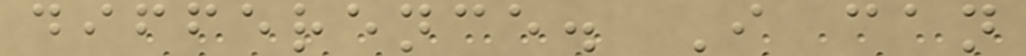difference. I can
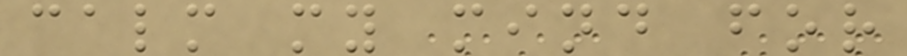calm my mind for
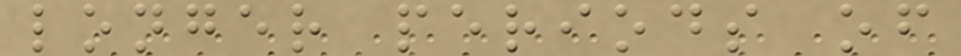longer periods of
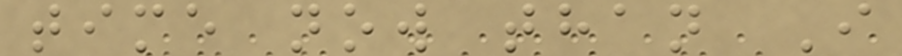time now than I
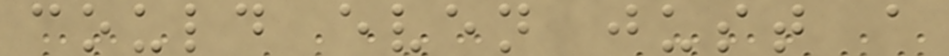could even just a
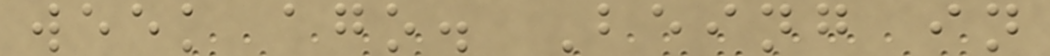week ago. Being in
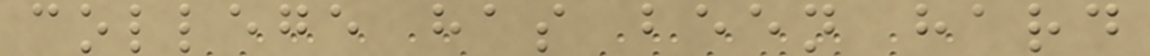college has been hard
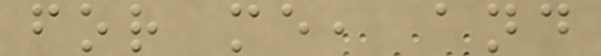for me, and
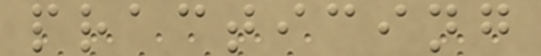practicing
